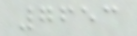7653
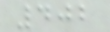402
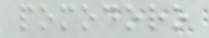pomodoro
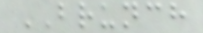BRUNCH
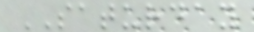SATURDAY
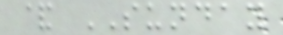& SUNDAY
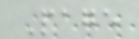Page
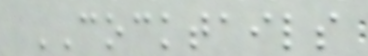COCKTAILS
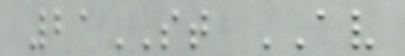21ST AV
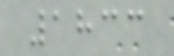1833
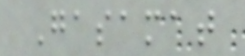Gasamat
